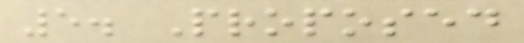5. Proposed
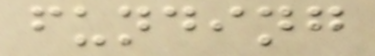funding
